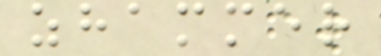zhammer
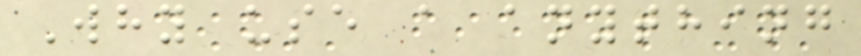Why use a anything
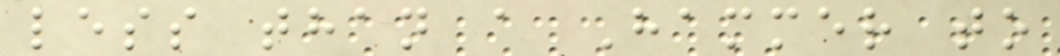less than a Hammer to
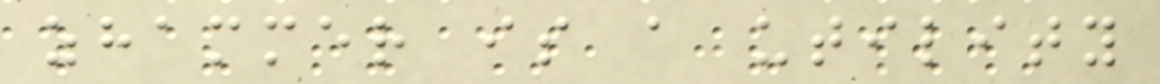zhammer is a utility
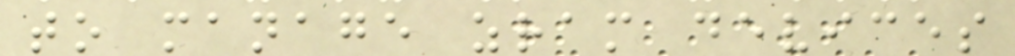to manage zram devices
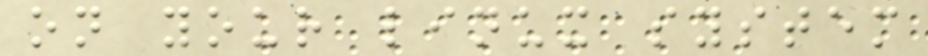on your linux system
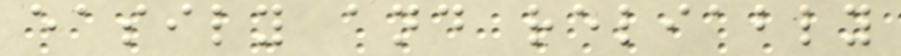easily and reliably
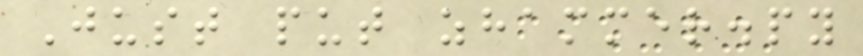Just put zhammer.py
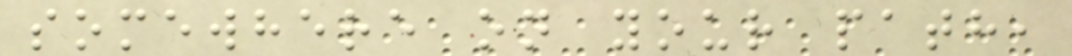somewhere on your path,
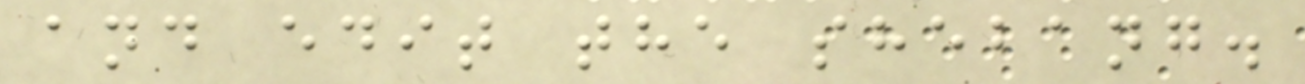and edit the shebang.
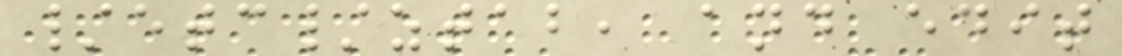/etc/ztab, and edit
